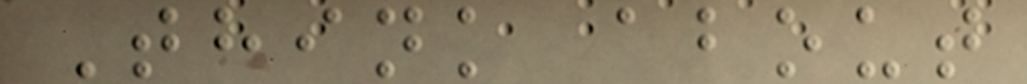Think about
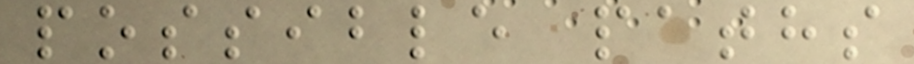possible paths
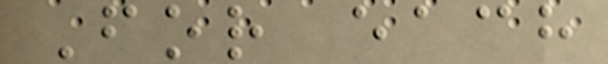For each
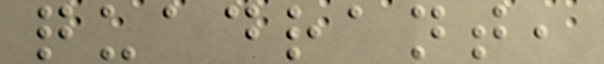quadrant,
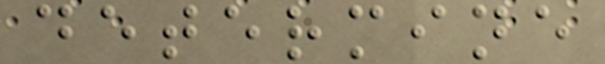determine
